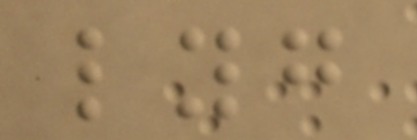lyg
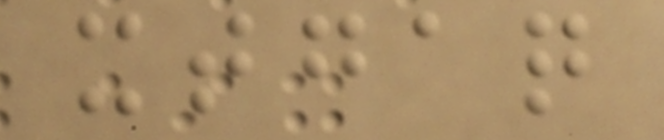xtgaq
